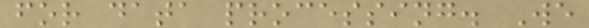for data processing. We
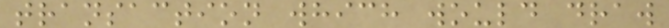transaction which would draw
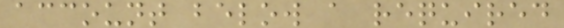account below a required
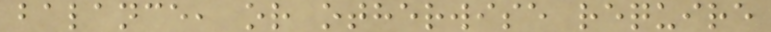balance, or otherwise require
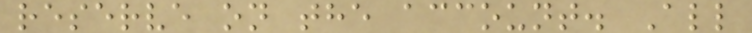reserve on the account. All
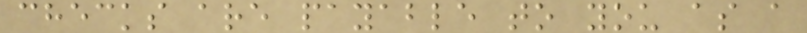checks are payable to you as a
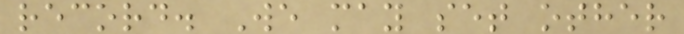record. We may set other
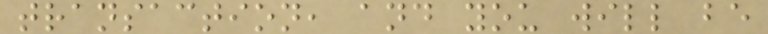transaction, and you will be
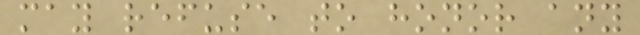may refuse to honor any
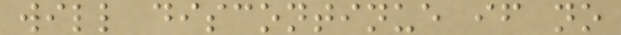will discontinue if no
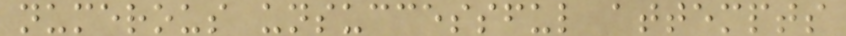numerous unsuccessful attempts
